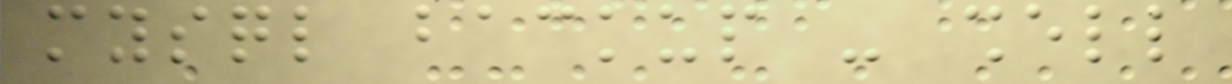mysql backup - shell
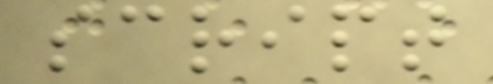script
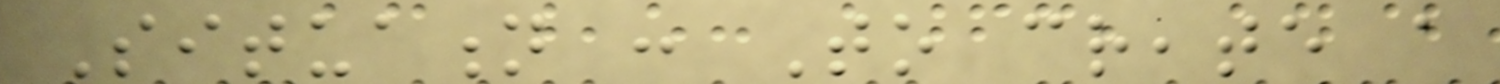Situation : To create a
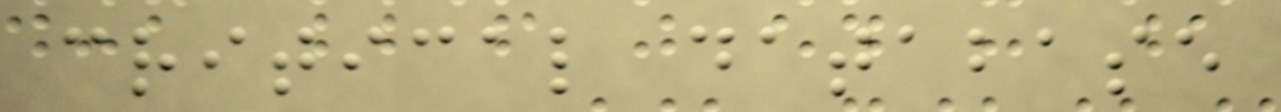critical database
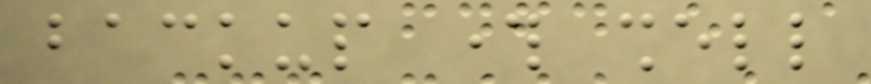backup through shell
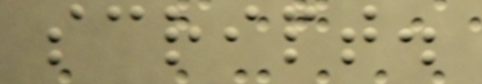script.
